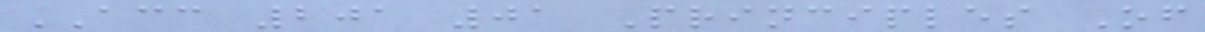ACC 201 01 Principles Of
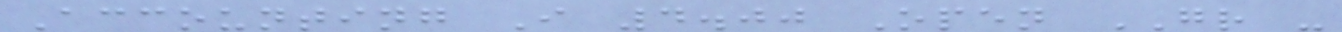Accounting I 4.00 Open GR -
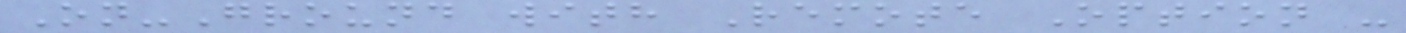On-Ground with Remote Option -
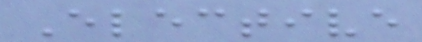Elective
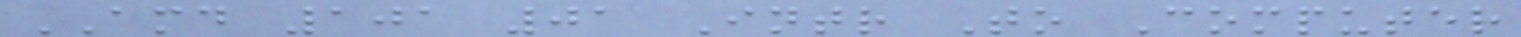AMD 101 01 Intr To Computer
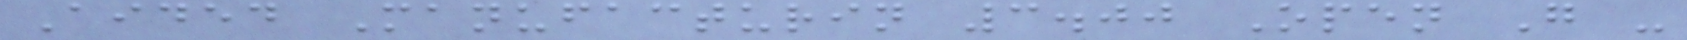Aided Manufacturin 3.00 Open G -
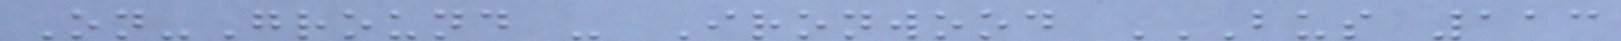On-Ground - Ironwood BUS 113
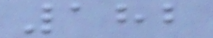182
